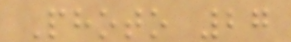Photo 27
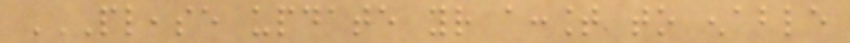PLEASE UPDATE YOUR ACCOUNT TO ENABLE
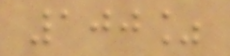100%
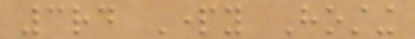3rd Party Hosting
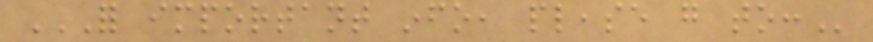FOR IMPORTANT INFO, PLEASE GO TO:
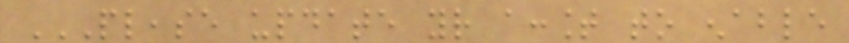PLEASE UPDATE YOUR ACCOUNT TO ENABLE
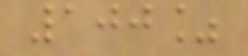100%
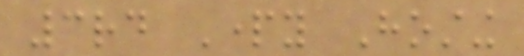3rd Party Hosting
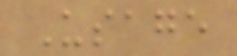Usage
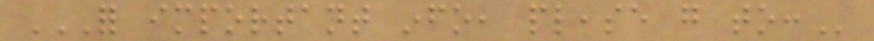FOR IMPORTANT INFO, PLEASE GO TO:
